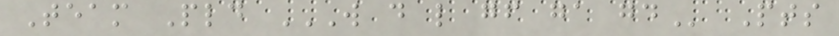Team Pld W D L GF GA GD Pts
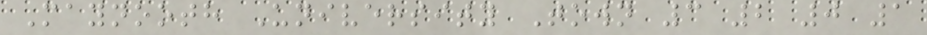Maynooth University Town 3 2 0 1
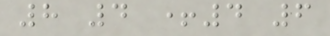8 4 +4 6
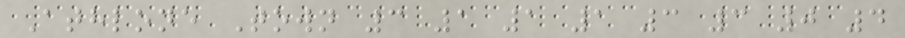Athlone Town 3 1 1 1 3 3 0 4
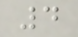4
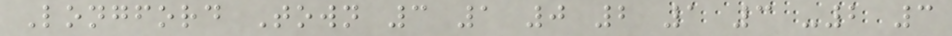Longford Town 3 1 0 2 1 3 -2 3
